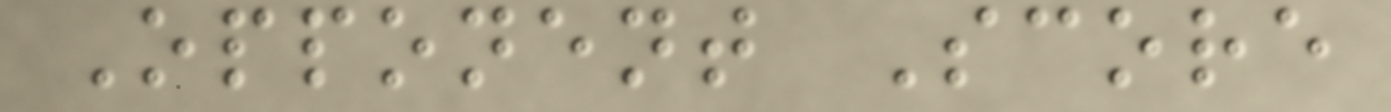Opponent Score
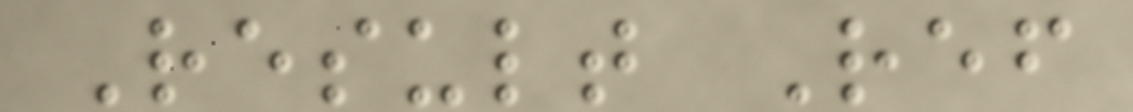Result Ref
